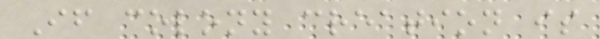If colony creation is
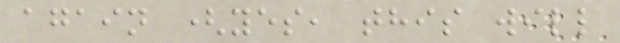again (yes, this will
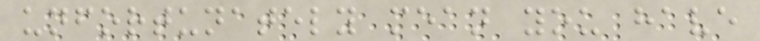unfortunately mean you have
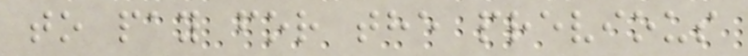to pay for the previous
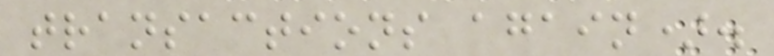transactions again).
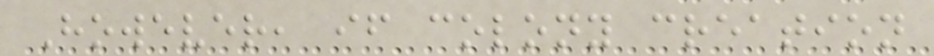However, if colony creation
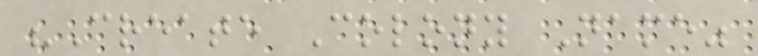"Create Colony Name"
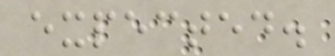expected.
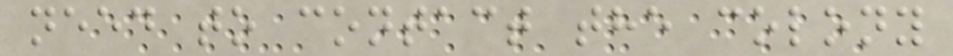need to contact the colony
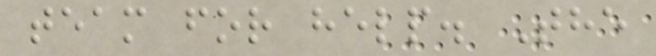team for help. The
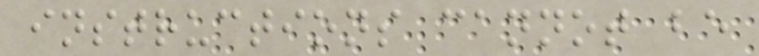instructions cannot be
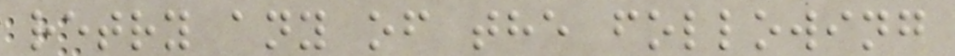retry any of the following
